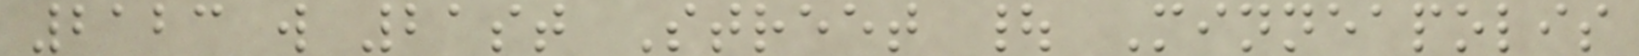2123 w 21st Street | Minneapolis
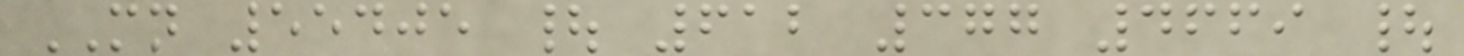MN 55405 | 612 377 4669 |
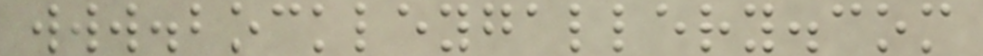www.bockleygallery.com
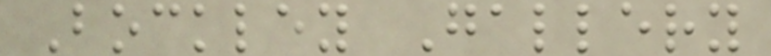Bockley Gallery
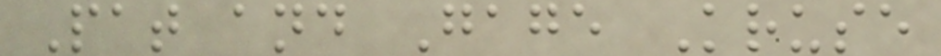Pat and Gage Kruse
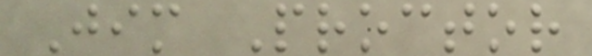Jim Proctor
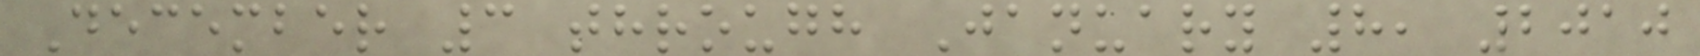December 3 through January 8, 2010
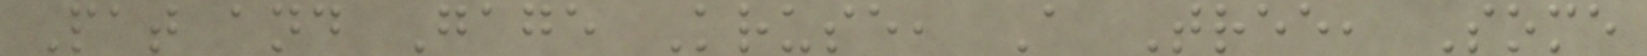Pat and Gage Kruse, A Tree, Some
